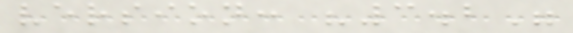version: "3.2"
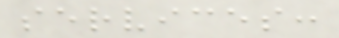services:
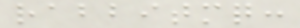rabbitmq:
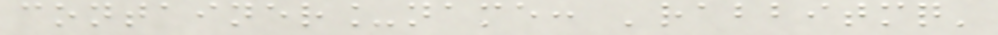container_name: 'rabbitmq'
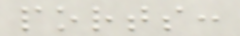ports:
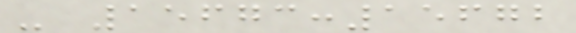- 15673:15672
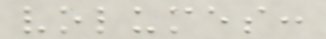volumes:
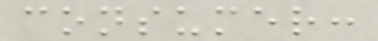consumer:
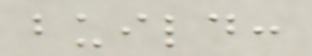build:
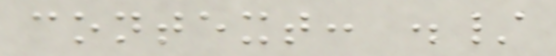context: ./
